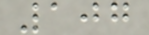107
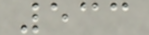533
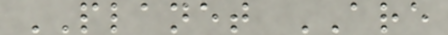PLANET ARE
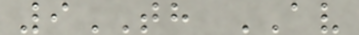9TH AV
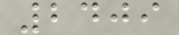2409
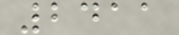2411
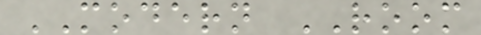MODERN ROOM
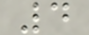4
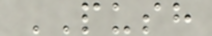PUSH
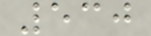530
